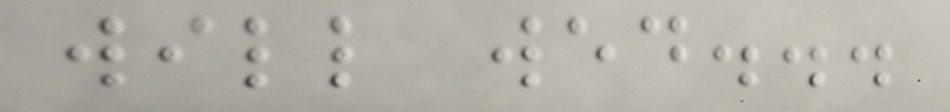will wed...
